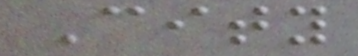City
